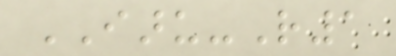IARU-R1
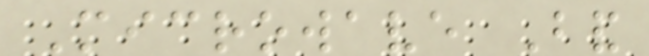Microwave Band
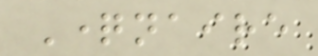Questionnaire
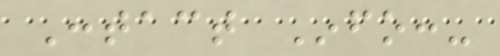Contact Info:-
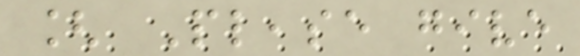[ Please give
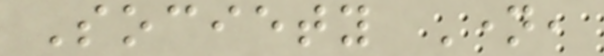Society Name,
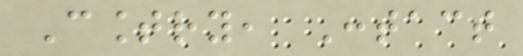Country, Contact
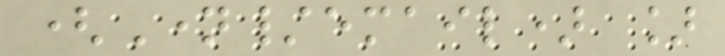(Name/email) ]
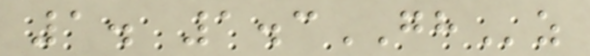1. 1.3GHz
